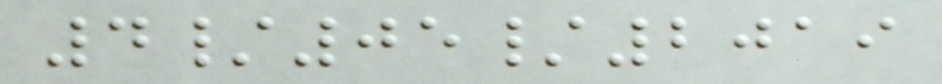4/05/2019
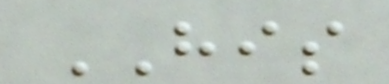HIS
